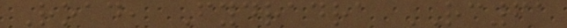Road, Fydradra RC61
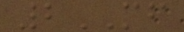2MF
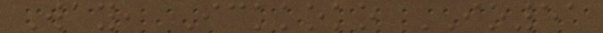Way, Ickkoko IO51
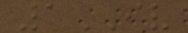1IV
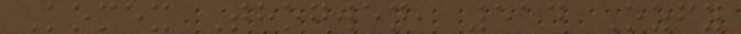Komex Thogwen, 514 Ozfy
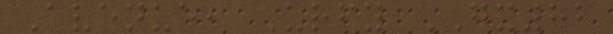Avenue, Urfy GX82
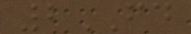2FD
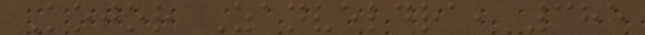Kojor Zanveldra, 385
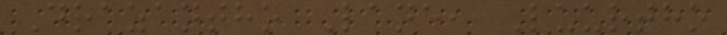Drazantho Lane, Luurtho
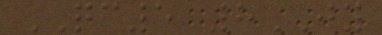QC5 8JY
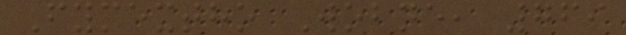Fymextho Wobne, 769
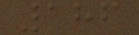186
